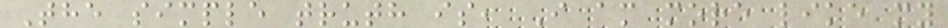The simple truth is, I am more like my
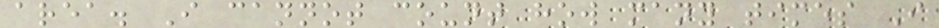area. I cannot count how many times I
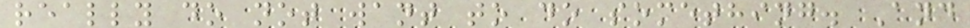really do not want to do something. And
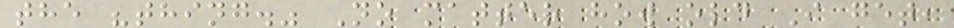the "thing." No matter how old I get,
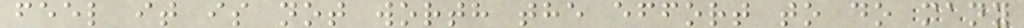feel it is not worth the effort to do many
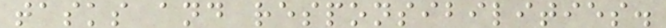tasks and responsibilities.
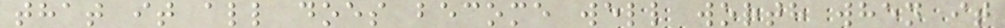that it all does become well worth when it
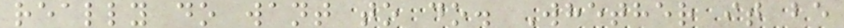really do want to do. Whether it be
